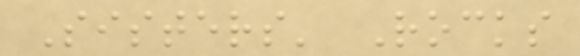Sisters' Rocks
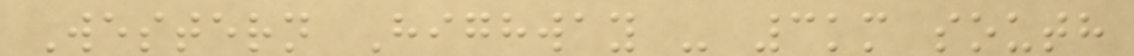Western Highway - 3km south
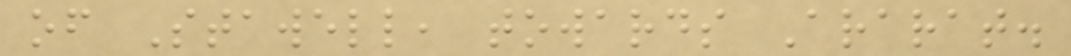of Stawell, towards Ararat.
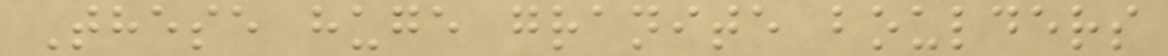These huge granite boulders
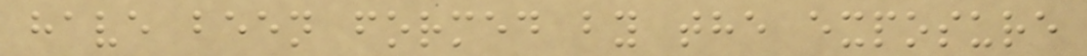have been formed by the exposure
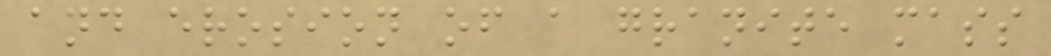and erosion of a granite mass
